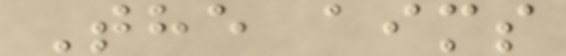The aims
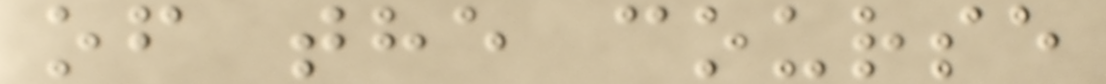of the course
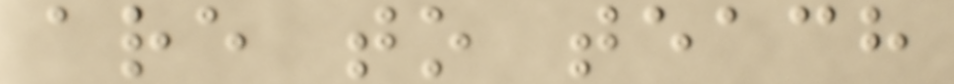are to teach
